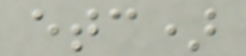etc)
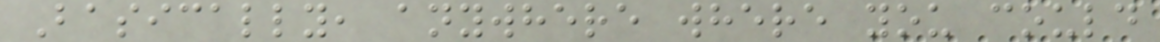Basically, anywhere where you could
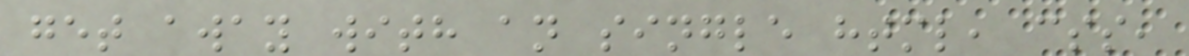get away with an single html, css,
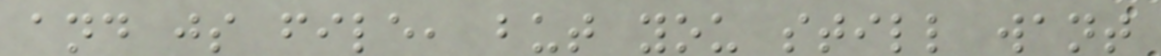and js file, but you still want
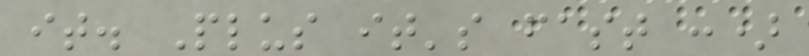it. Plus it's fast :)
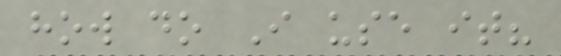how do I use it?
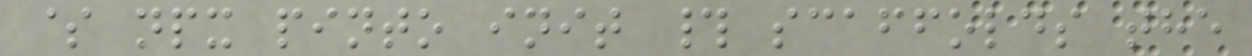$ npx pinto init # scaffolds the
